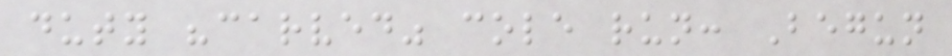duty "carved" cole run: Begun
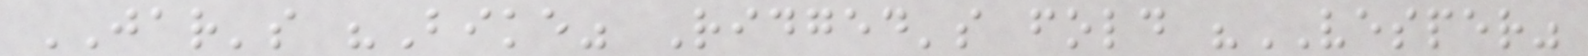JAR's "Bike" Ridged's fold "VESPER"
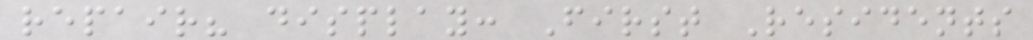repair? display: First Residents
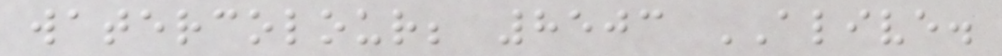watercolour; 8503 ALIVE.
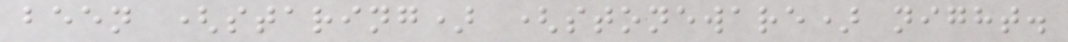been (staring) (stoneware) night.
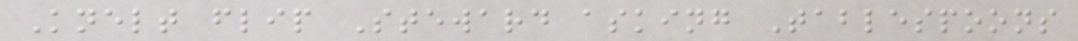Knelt flip Steward asking Tablespoons
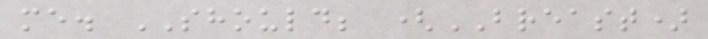me. SHOULD; (BREAST)
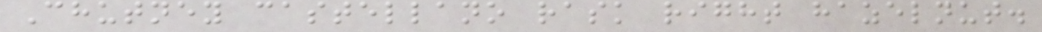Chutney castellano rask right hazelnut.
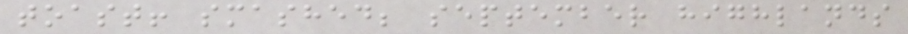toast! smashed; september highlands
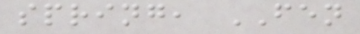spring, FEN
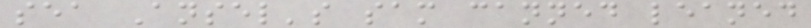sea Ansel's sam canned leaned
